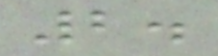2.
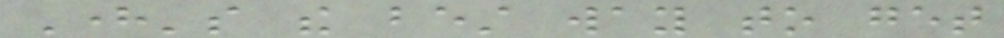Here's the best way to get
